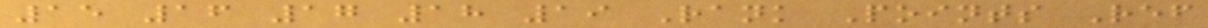15 16 17 18 19 Rank Points Ref
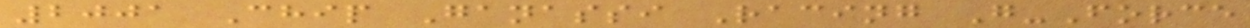2001 Chip Ganassi Racing G-Force
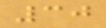30
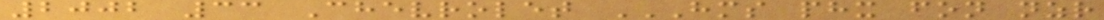2002 33 Chevrolet HMS PHX FON NZR
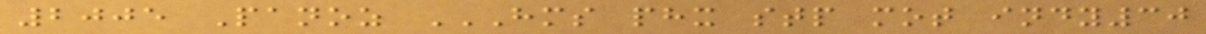2005 Panoz HMS PHX STP MOT INDY30
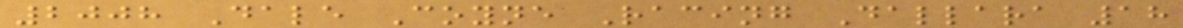2008 Dale Coyne Racing Dallara 18
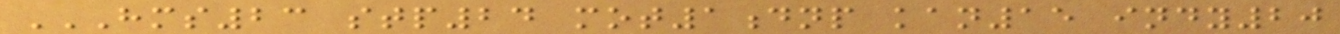HMS23 STP24 MOT1DNP KAN15 INDY20
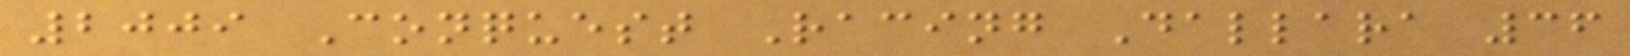2009 Conquest Racing Dallara 36
